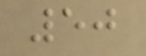50
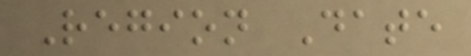Region Date
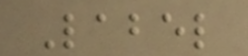Label
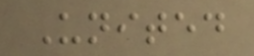United
